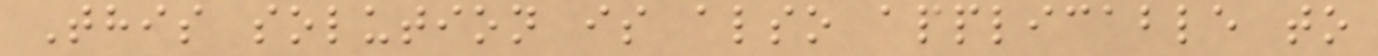This solution is also applicable to
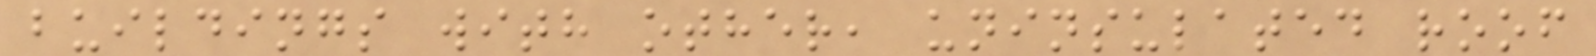buildings with other, uninsulated roof
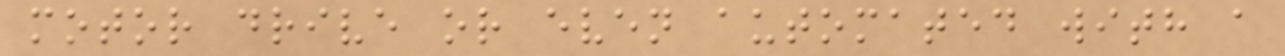motor drive or even automated with a
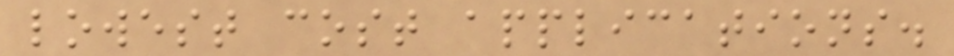lowest cost applications.
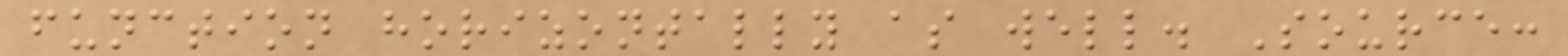function horizontally as well. Source:
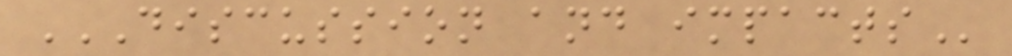DISCUSSION AND IMPACTS
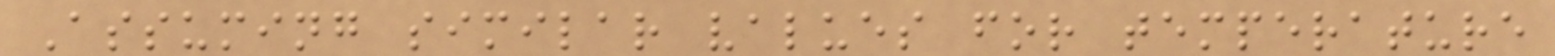Assuming similar values for temperature
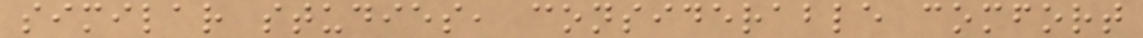similar studies, considerable comfort
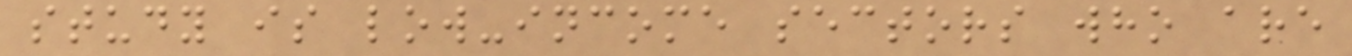study is low-income sectors who are
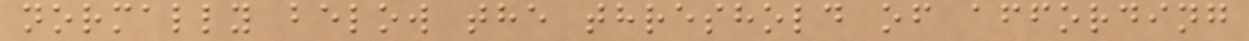normally below the threshold of affording
